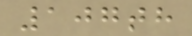107th
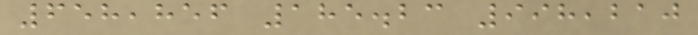658,856 185.23 998,210
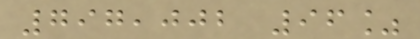797,002 96%
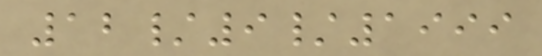12/9/1999
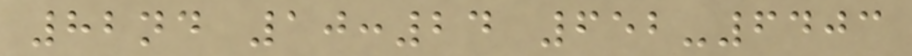82nd 10:24 652-6403
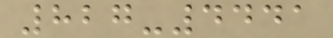827-4441
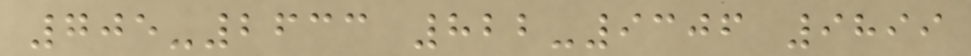705-2633 822-9306 9899
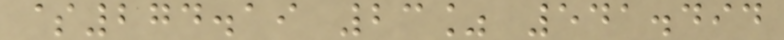$274.19 23% 541.494
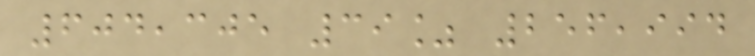604,305 39% 256,994
